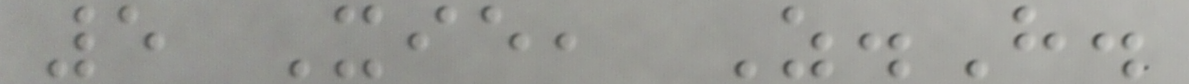5 Xie, Z.H.
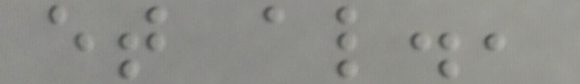et al.,
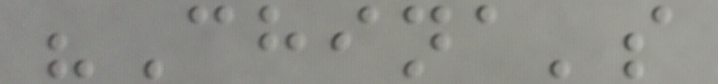"China's
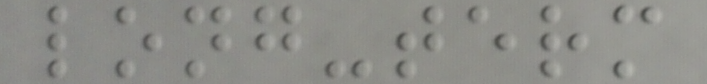long-term
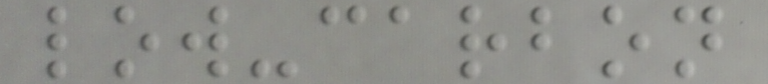low-carbon
